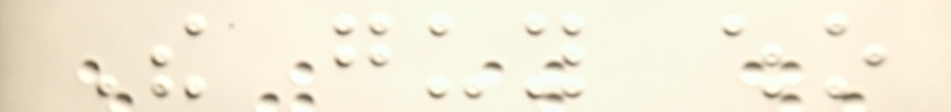The guy who
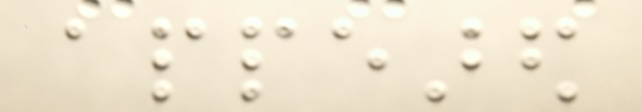appeared
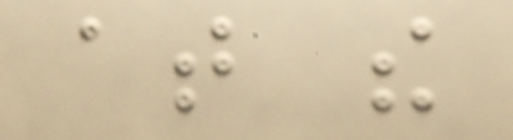at the
